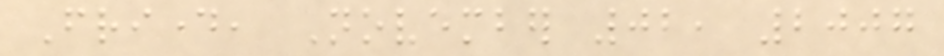Friday, November 02, 2007
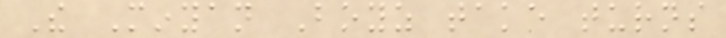The Minyan Boyz take turns
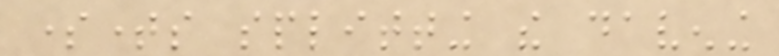sometimes splitting the davening
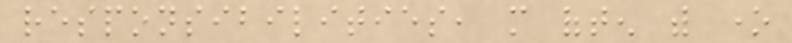responsibilities, more often with one
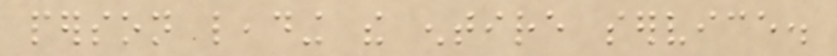person leading the entire service.
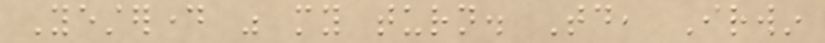Yesterday was my turn. Today, Irwin
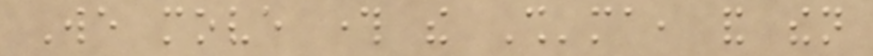We move through the Sh'ma, and then
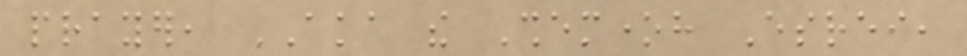prayer, AKA the Shemoneh Esrei,
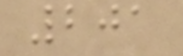201
